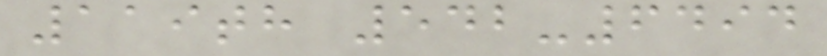119th 542-6494
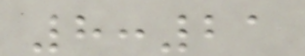8:21
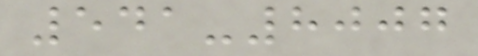541-8007
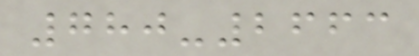780-2663
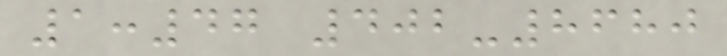1:47 402-8680
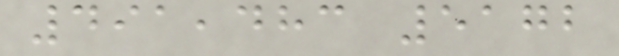491,483 5172
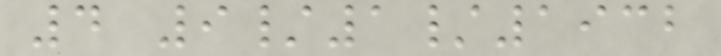4 9/1/1932
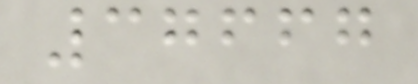37667
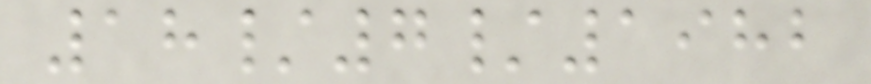18/7/1982
